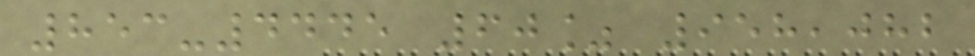853-4445 60% 958,082
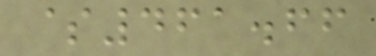$461.66
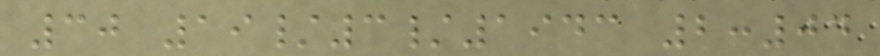30 19/3/1943 2:04
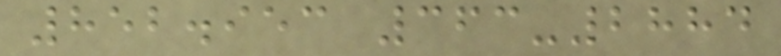852.953 363-2884
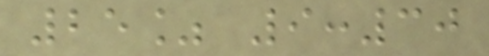25% 9:30
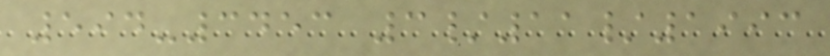594-3453 3/11/1993
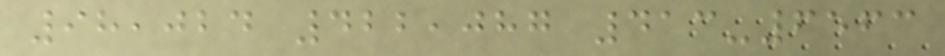98,024 422,087 413-6563
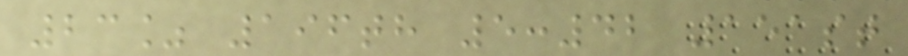23% 196th 5:42 151st
